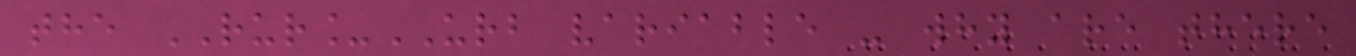the RUR_URB variable - why are there
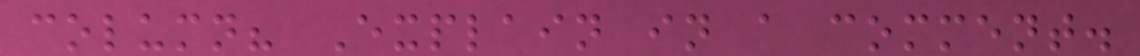column? Explain in a comment.
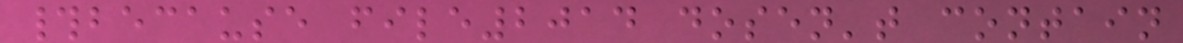#because file2014 dosen't contain
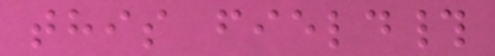this field#
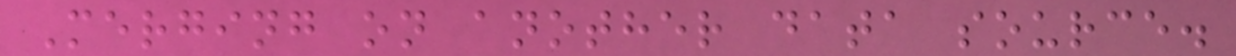Merging on another data source.
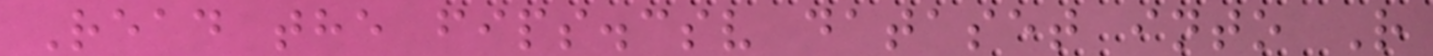Read the fips.csv dataset into R
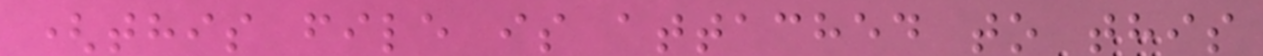(this file is attached to this
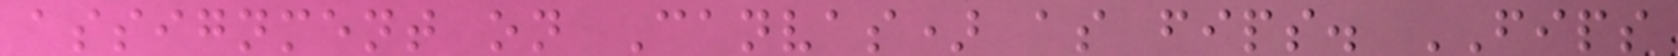assignment on Canvas) as fips. FIPS
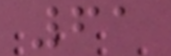61
